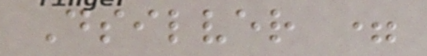Dsilver =
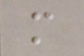m
